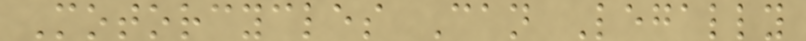Motorcycles Can Legally
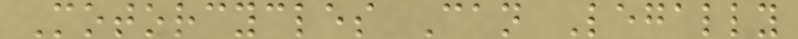Motorcycles Can Legally
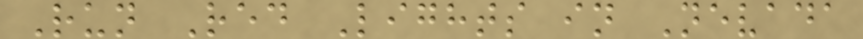Run Red Lights in Nevada
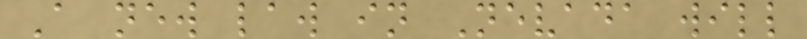A new law in Nevada will
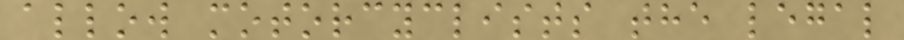allow motorcyclists the legal
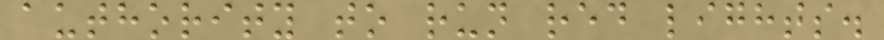authority to run red lights.
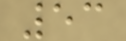53
